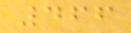466
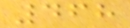468
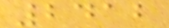2412
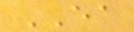EA
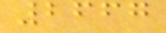2667
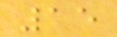15
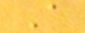A
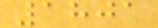1801
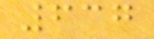637
